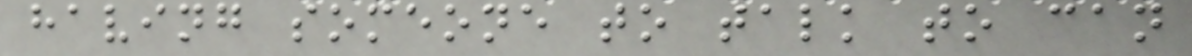having someone to talk to can
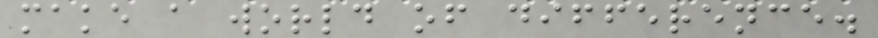make a world of difference.
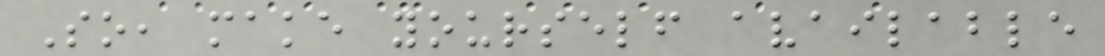So, make yourself available
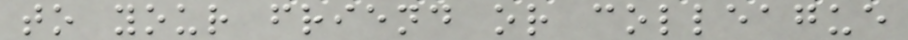to your friend or colleague
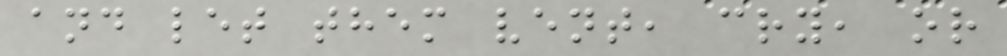and let them vent, cry, or
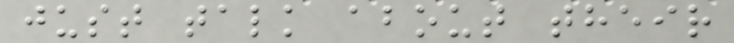just talk about their
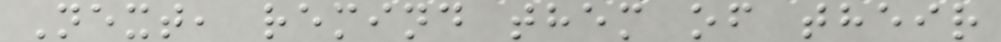Next, remind them of their
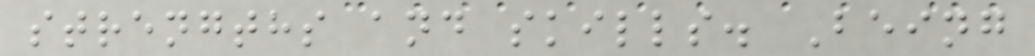strengths and skills. Being
